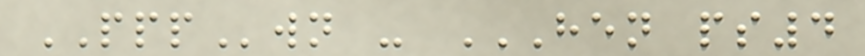PPPwn - HEN PS4
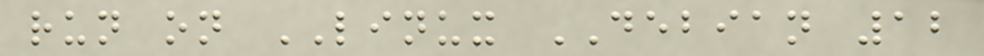run on LINUX DEBIAN 12
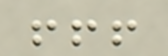!!!
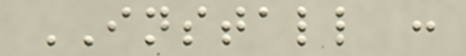INSTALL :
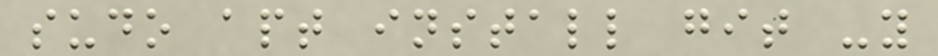sudo apt install git -y
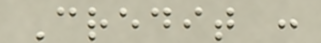Credit :
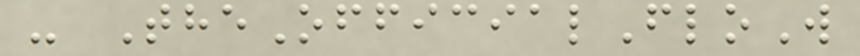- TheOfficialFloW
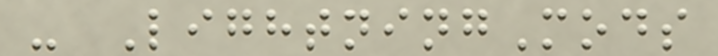- LightningMods
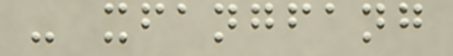- xfangfang
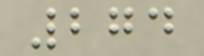274
